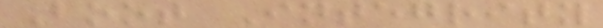Boot Integrity
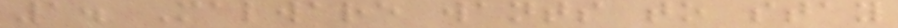1. Malware wants to stay
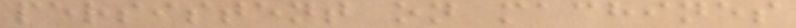persistent on machines
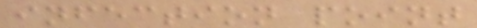infection point
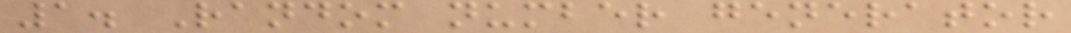1. Random number generator
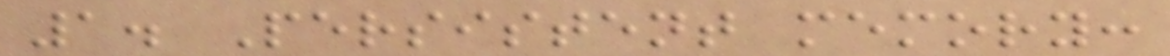1. Persistent memory:
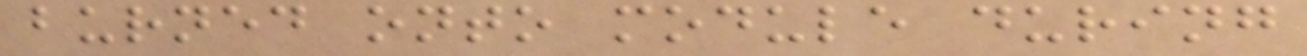burned onto module during
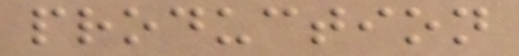production
